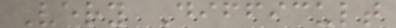Very Difficult
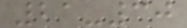21-30
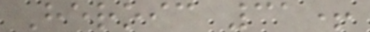Heroic 31+
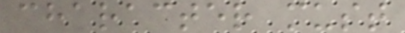character must
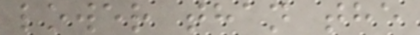lower than the
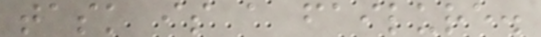task is a failure.
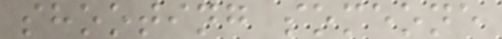shooting someone
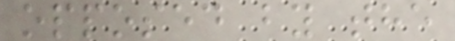opposed by the
